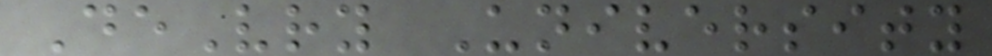DeVry University
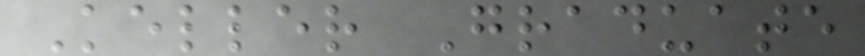Keller Graduate
